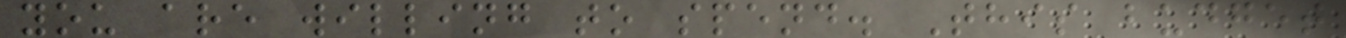you are willing to spend. This budget
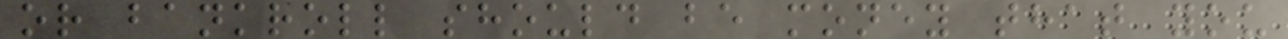or bankroll should be money that you
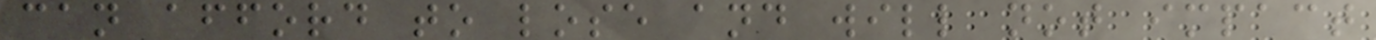can afford to lose and will not impact
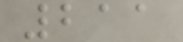211
